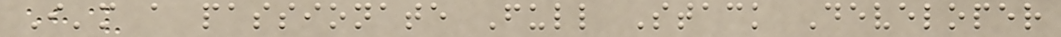I'm a passionate Full Stack Developer
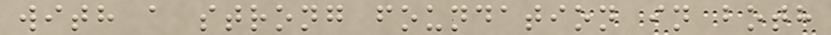with a strong foundation in both
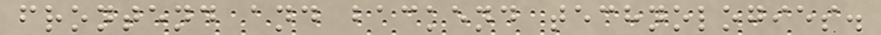frontend and backend technologies.
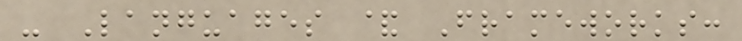- Languages & Frameworks:
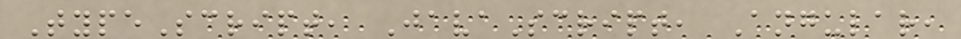TypeScript, JavaScript, Angular,
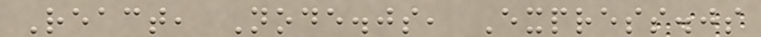React, Node.js, Express.js
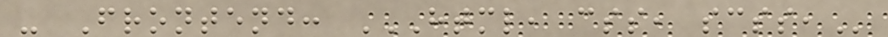- Frontend: HTML, CSS, SCSS,
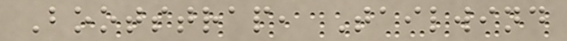Bootstrap, Tailwind
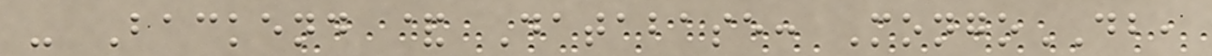- Backend & Database: MongoDB,
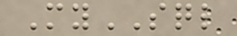MySQL
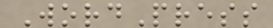WordPress
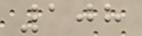108
